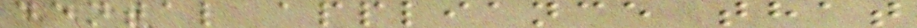dental appliance that
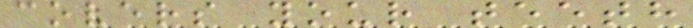covers your teeth
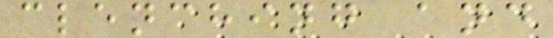clenching and
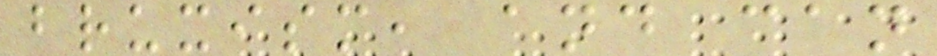bruxism, and can
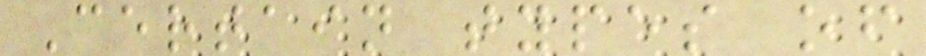Certain types of
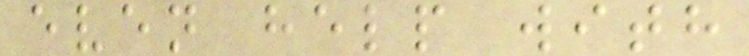even help with
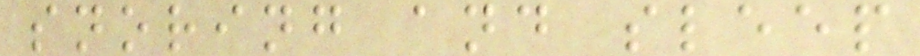snoring and sleep
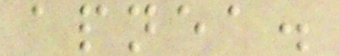apnea.
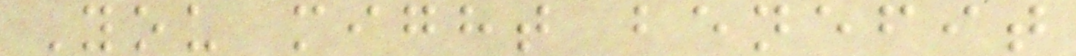You might benefit
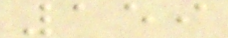159
